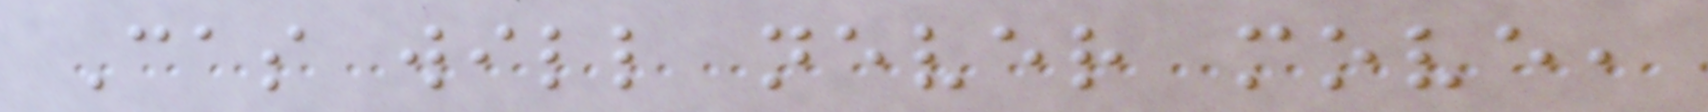Cas will never move,
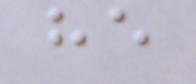he
